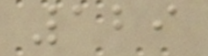129
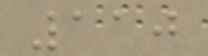110
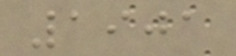1901
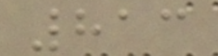813
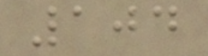104
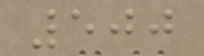500
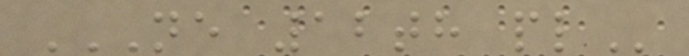NE 12TH PL
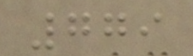779
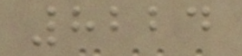8224
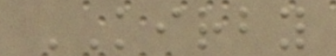KIRBY
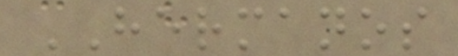HERMANOS
